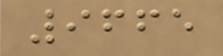9665
